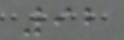92
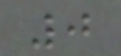0
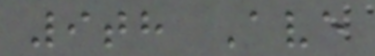9th Ave
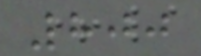800
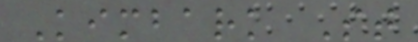Kimbark St
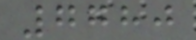7780
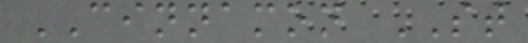CINNAMON ST
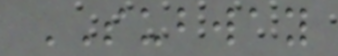SUBWAY
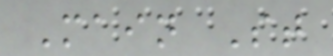Main St
